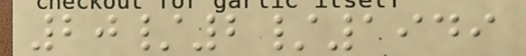20/2/1949
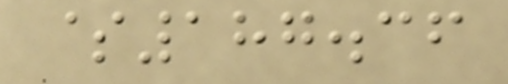$187.36
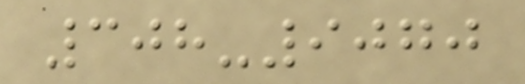308-9070
